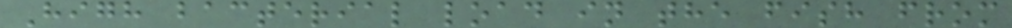High bacterial load in the fish from
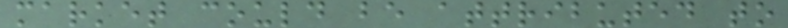market could be attributed to
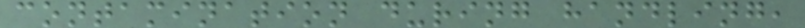contamination during handling,
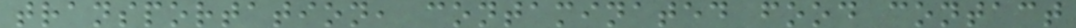transportation, contaminated food contact
